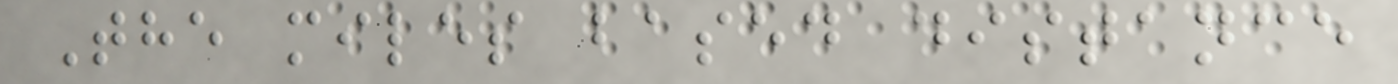The miles based distance
